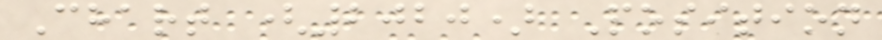Chart (2020) Position
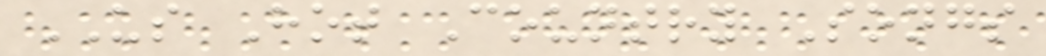US Hot Country Songs
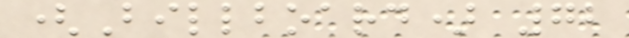(Billboard) 72
